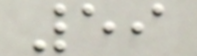59
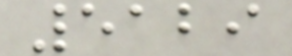5129
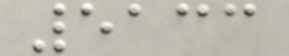5133
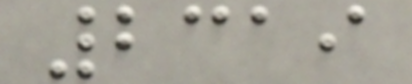2319
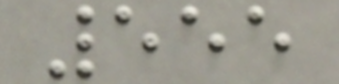555
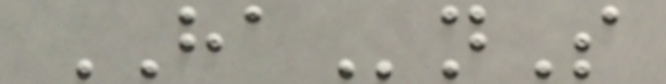HAnS
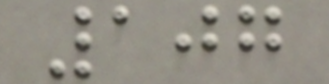107
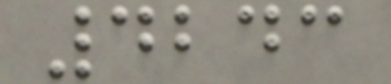4243
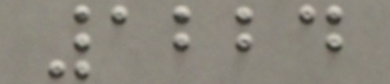1224
